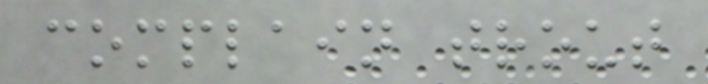complain trout
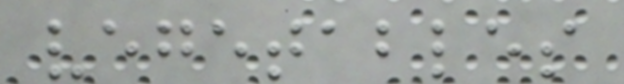vegetables
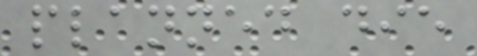planned die
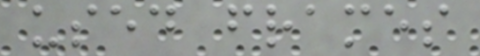used frames
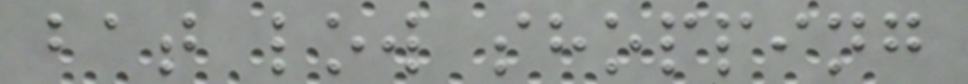bat low shopping
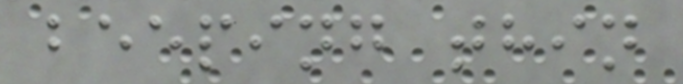beeping thin
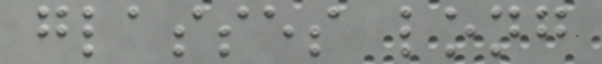glasses long
